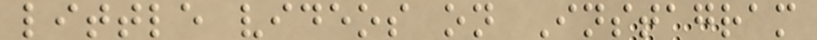little videos on Instagram
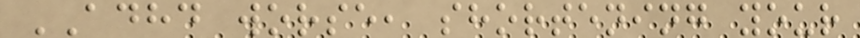ADHD worse, shortening your
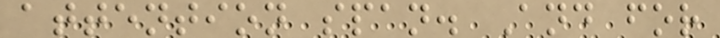attention span. And for
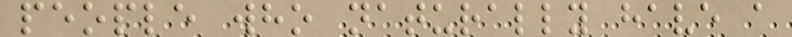people who naturally have a
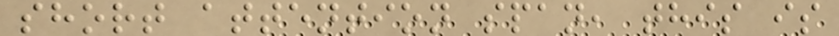short attention span, this is
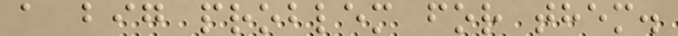a big problem for them.
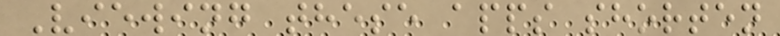Viewing these apps shorten
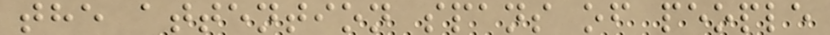the attention spans of people
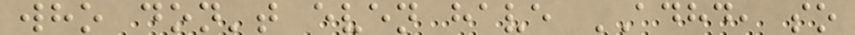who don't even have ADHD, so
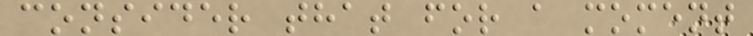consider that for a moment
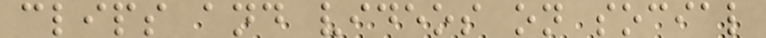clips and videos on social
